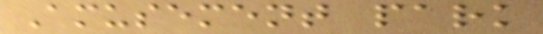Amusement park
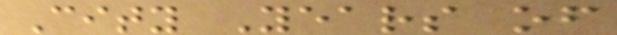City Years of
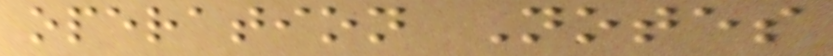operation Notes
